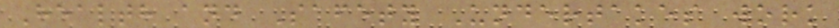Health and Safety Undertakes work
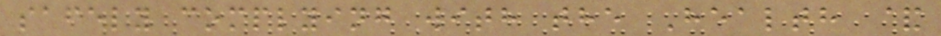safely complying with the Health &
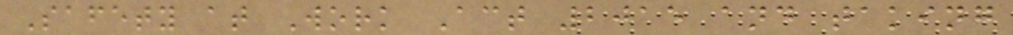Safety at Work Act 2015 and taking
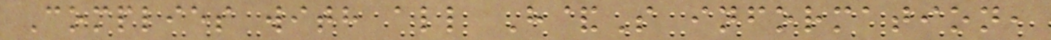Complies with all H&S information,
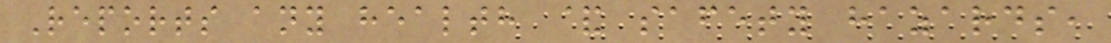Reports any health & safety hazards,
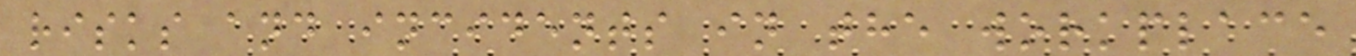risks and incidents in the workplace
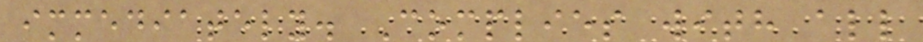immediately. Complies with all
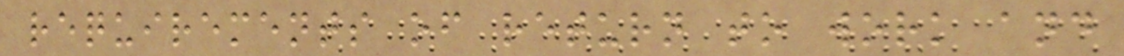requirements of return to work and
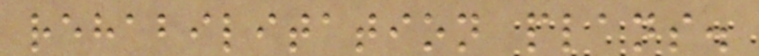rehabilitation plans.
